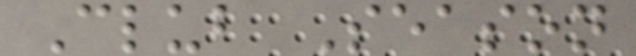Club Season
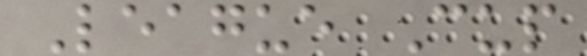League Cup
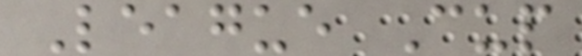League Cup
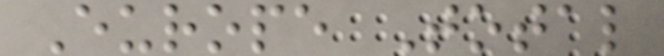Europe Total
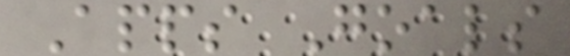Apps Goals
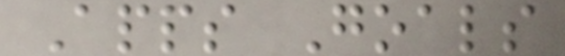Apps Goals
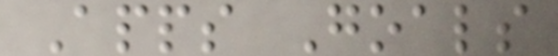Apps Goals
